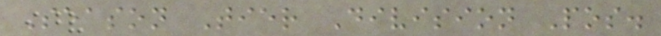Season Tier Division Pos.
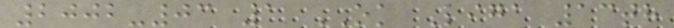2002-03 1 OK Liga 13th
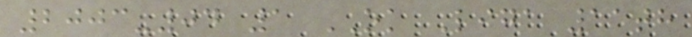2003-04 1 OK Liga 11th
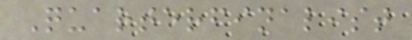Quarterfinalist
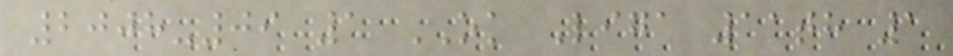2008-09 1 OK Liga 11th 1
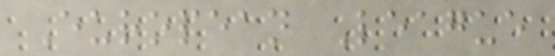European League
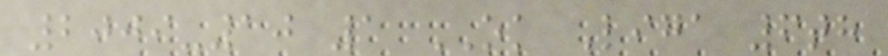2009-10 1 OK Liga 6th
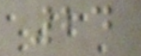24
